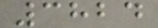3824
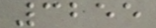3255
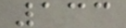133
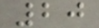20
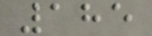185
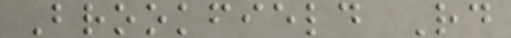Brookfield Rd
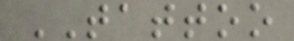TATTOO
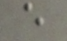e
